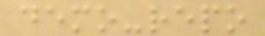demo-repo
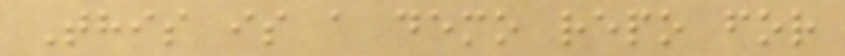This is a demo repo for
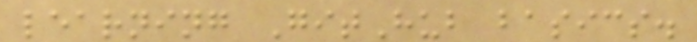learning GitHub basics.
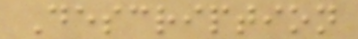Description
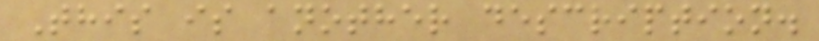This is another description.
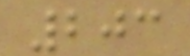203
